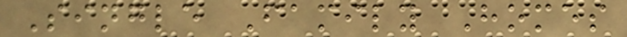Single Family Homes
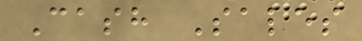Cash Sales
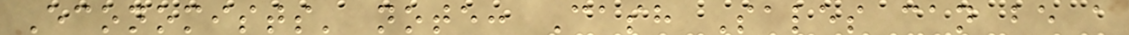Economists' note: Cash Sales can be a
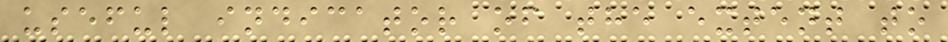useful indicator of the extent to
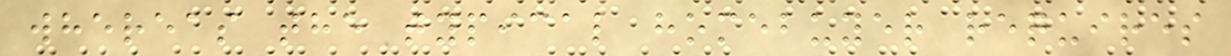whereas the typical homebuyer requires
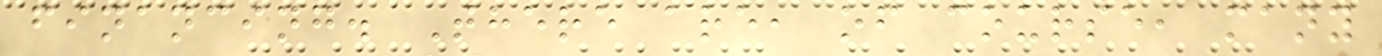financing. There are, of course, many
